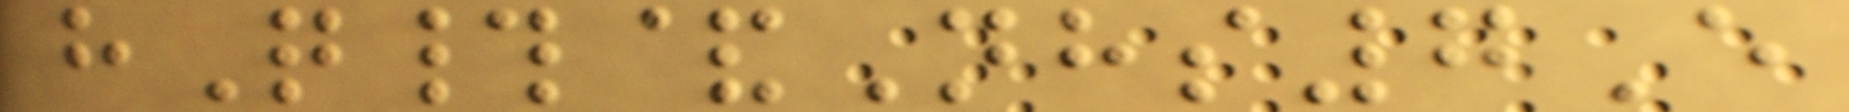hQ#&Nhs7E
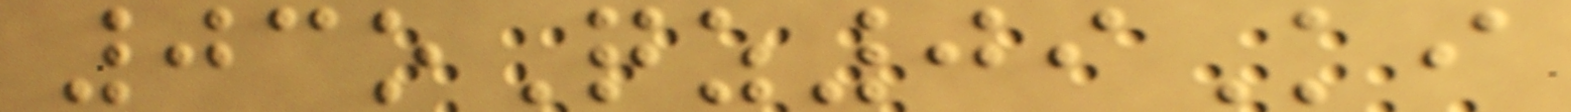03oQz09Ki
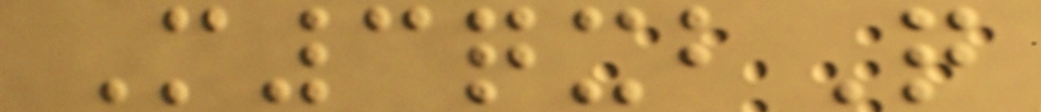M3qxbQ
